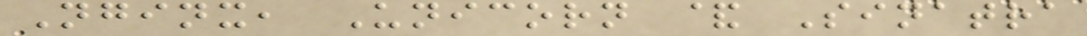Nginx, Unicorn & Sinatra
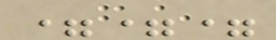===
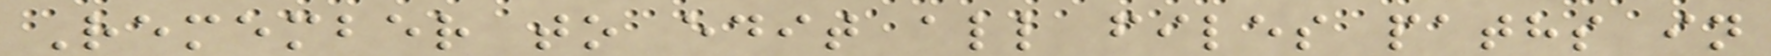Remember to edit all files paths in
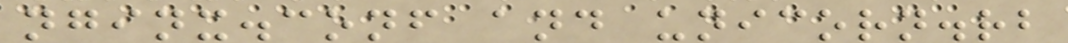nginx.conf and unicorn.rb
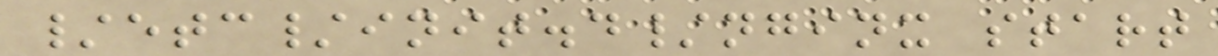/etc/init.d/nginx start
